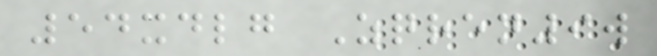54xdlg Zqren9w
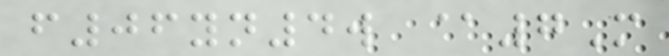f06yn4w @7M
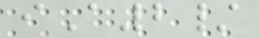iA2/
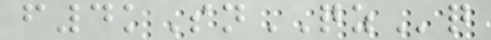f4kSnQZq
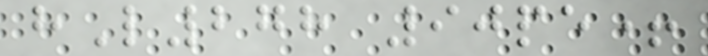hL278 90pe+
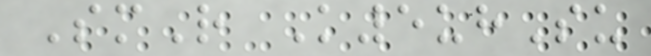SmR K5uhSu
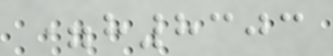=h8303
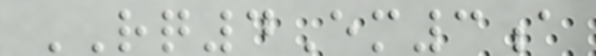RQ4Em3a
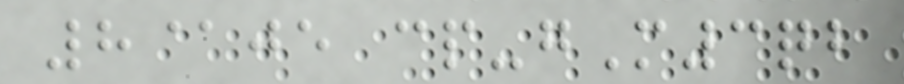8@je cp-gM3qb
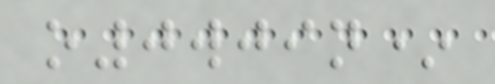o0wjin*
